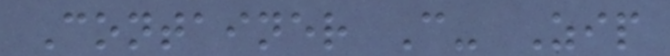Container C- Zip
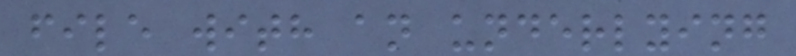file with an underlying
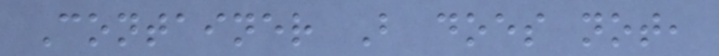Container B does not,
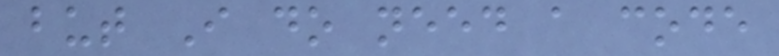but I do need a code
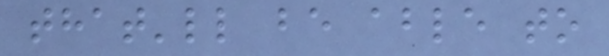that'll be able to
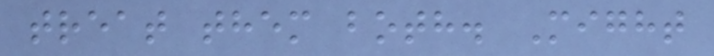treat them both. Might
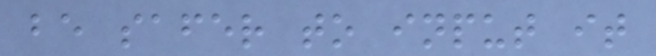be safer to input it
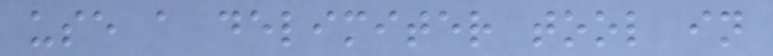use a delimiter tool in
